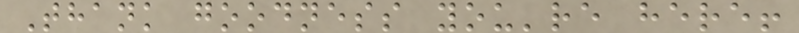Thank goodness you're here!
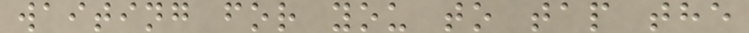waiting for you to tap the
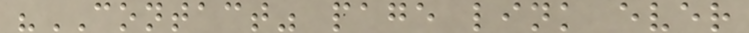"CONTACT" page link ever
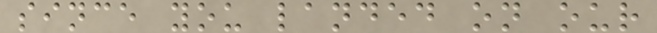since you landed on our
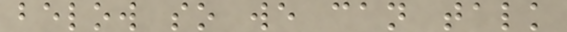below so we can talk
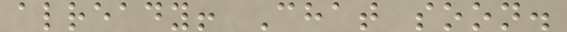already! Chat soon.
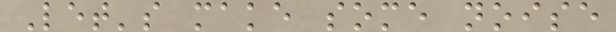Let's make some noise
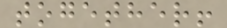together!
